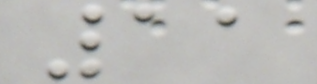11
